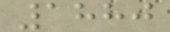1880
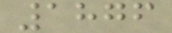1876
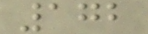172
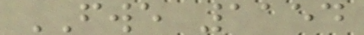FWE 1154
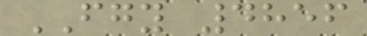FGY 4856
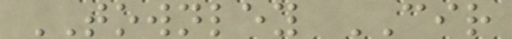TOWNLEY CIR
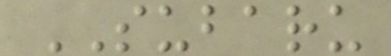SUBARU
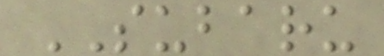SUBARU
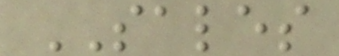SALES
